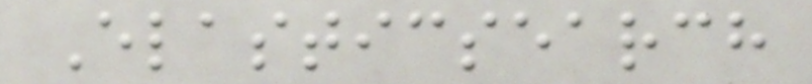Elasticsearch
